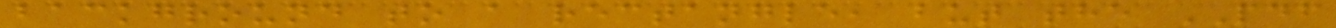background to a rectangle, but the PDF
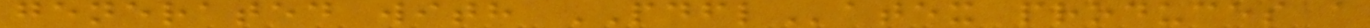generated with PDFLatex produces a
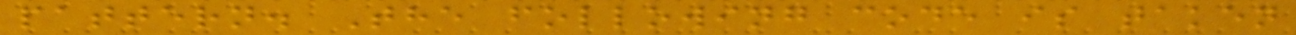pattern. The following code is taken
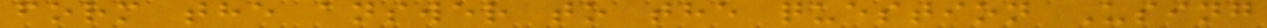form the answer to the question Using
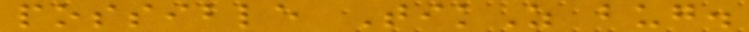possible TikZ bug.
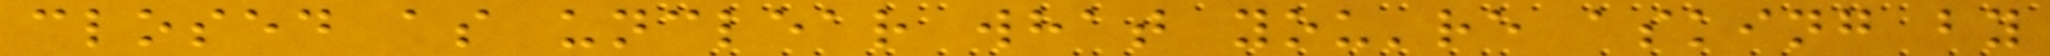closed as unclear what you're asking by
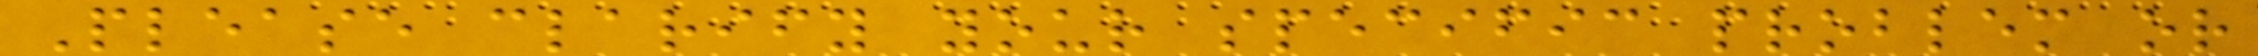Please clarify your specific problem or
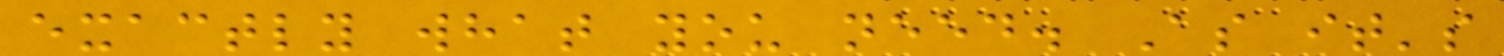exactly what you need. As it's
